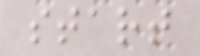start
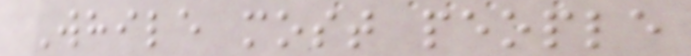While most people
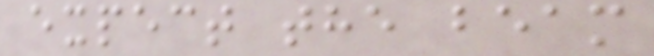expect the beam
